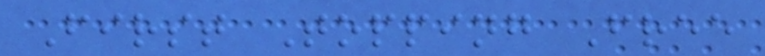First Topping Free
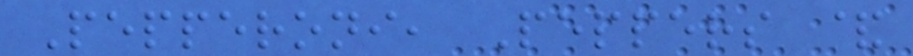Pepperoni, Peppers &
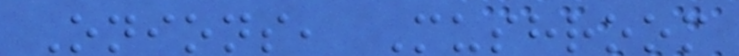Onions, Mushroom
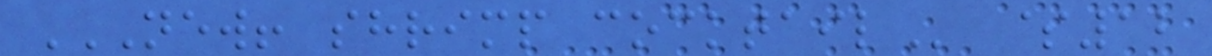NEW! SHRIMP COCKTAIL $12
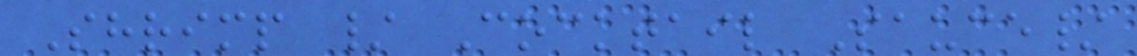Shrimp / Cocktail Sauce/
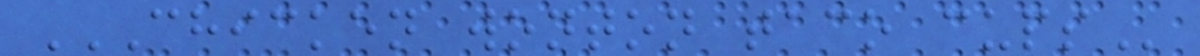CHICKEN WONTON TACO CUPS
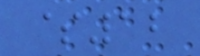$12
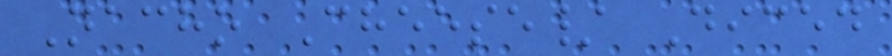Nacho Cheese/ Diced
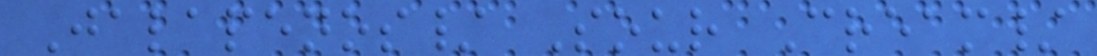Jalapenos/ Sour Cream/
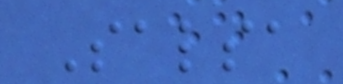Salsa
